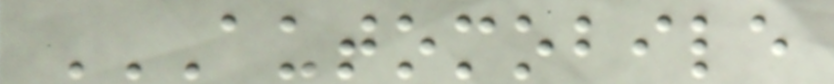AUTOMOBILE
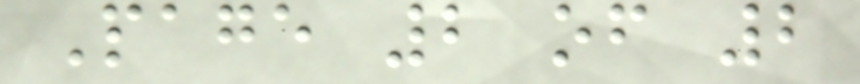Page 2 of 2
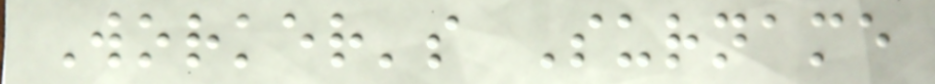Worker's Surname
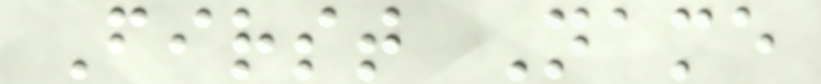First Name
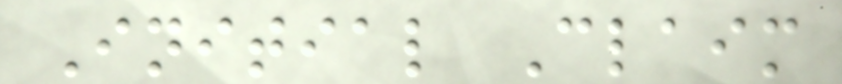Initial Claim
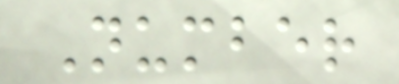Number
